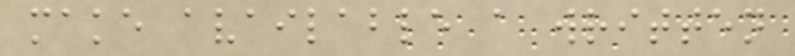make available a written
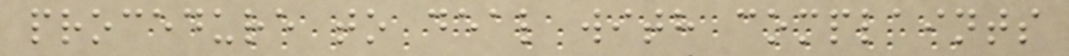procedure to deal with complaints
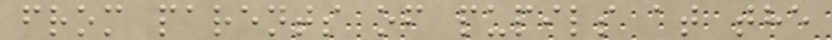from parents of pupils at the
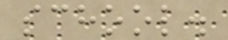school.
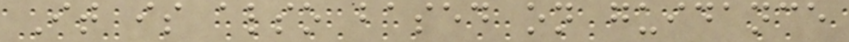It is also based on guidance
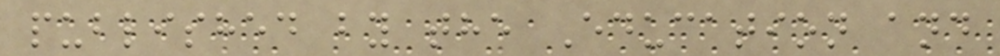published by the Education and
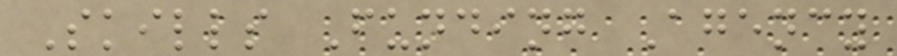Skills Funding Agency
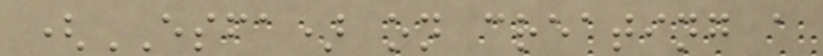(ESFA) on creating a
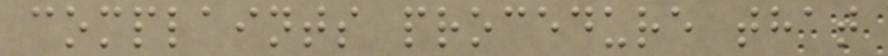complaints procedure that
